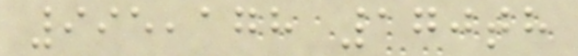995,178 170th
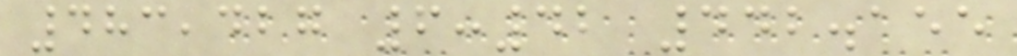483,427 6:42 442.155
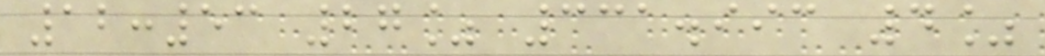12:53 27% 331.993 4%
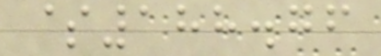$188.76
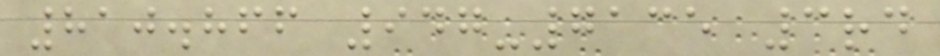810.866 947-7135 3rd
